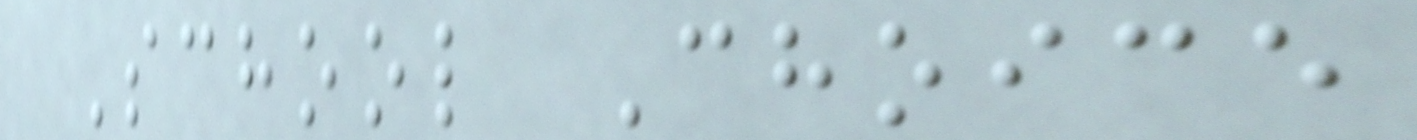School Choice
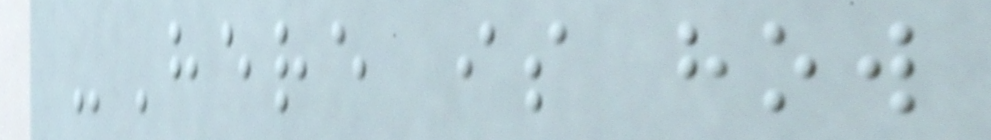-Here is how
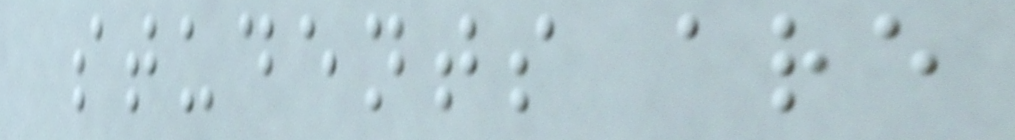students are
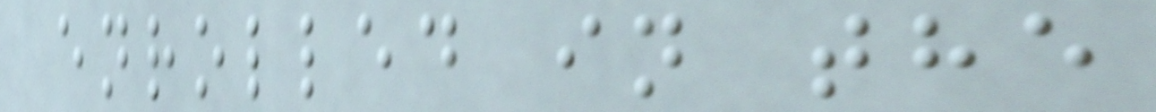enrolled in the
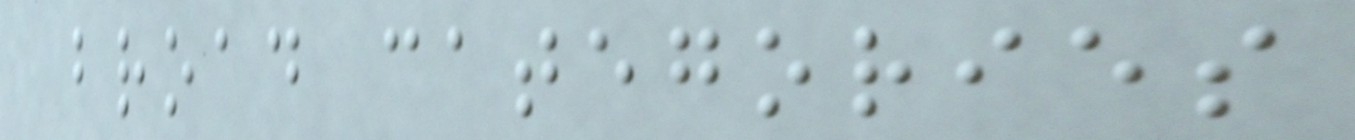broad categories
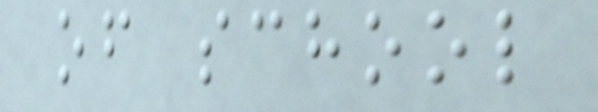of school
